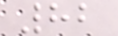82
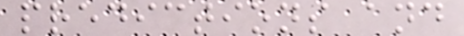predictions and
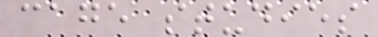cage studies
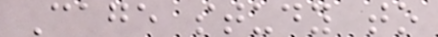Cage study to
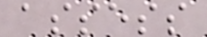assess
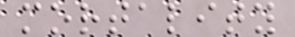mortality
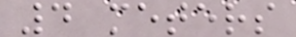4 meters
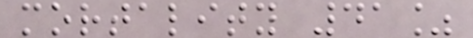mortality 41%
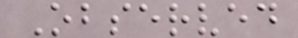Observed
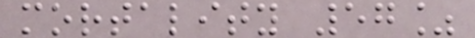mortality 57%
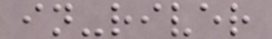in-river
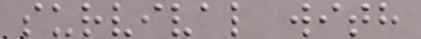survival with
